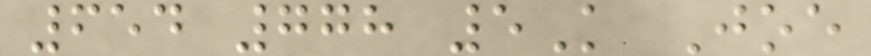654 778 5K Joe
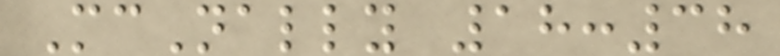McNally 18:38
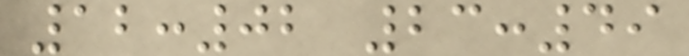12:02 23:49
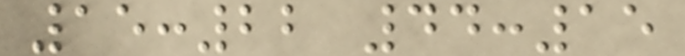15:22 44:15
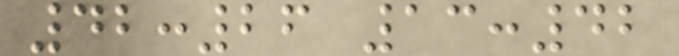42:26 13:42
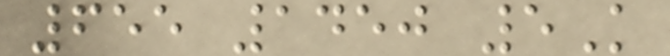655 1450 5K
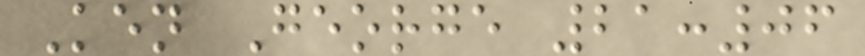Ken George 21:06
